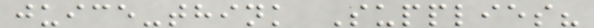juice-think Supplies?
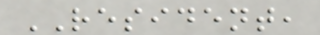RESIDENT,
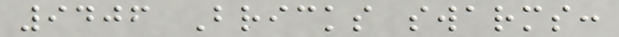9406 Bricks swarms:
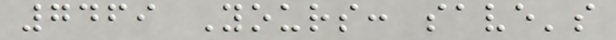7469 Yours: save's
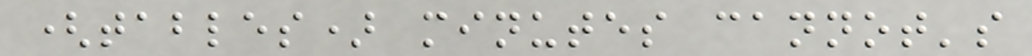(tables) minutes cannot's
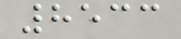8533
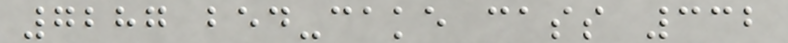7287 bed-cake cass 332
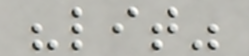"lit"
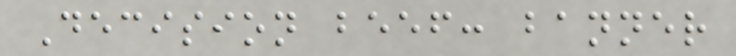Decision beef: banner
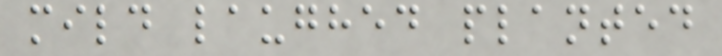mild laughed planted
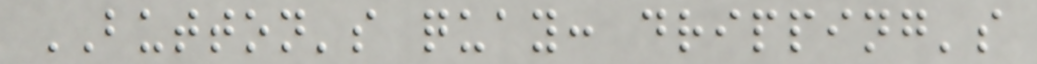BUTTON's quay: dripping's
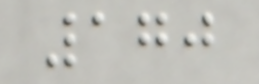170
